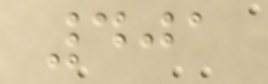401
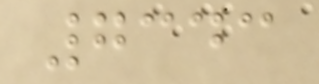7343
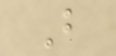B
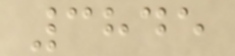3845
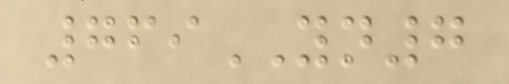769YN7
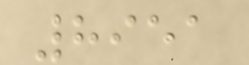8951
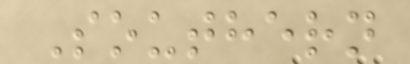Southern
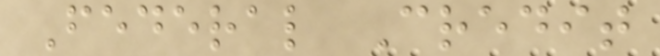Federal Credit
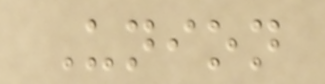Union
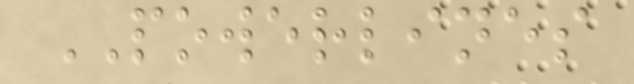POWERLINES
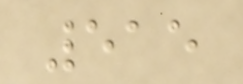515
